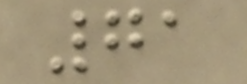71
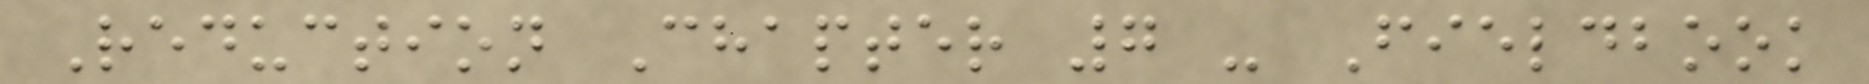Reduction Chapter 7 - Fieldbook
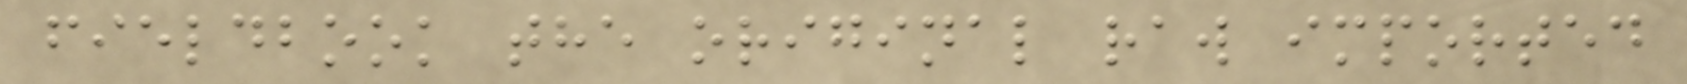fieldbook the original raw imported
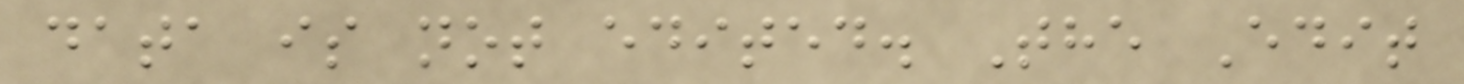data is not edited. The Edit
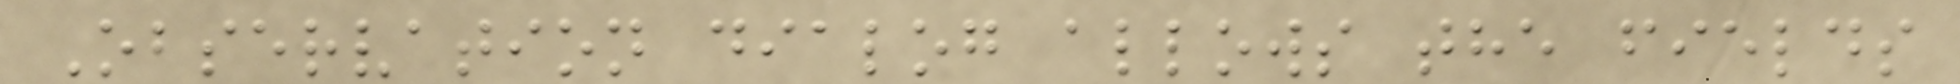Observation dialog allows the fields
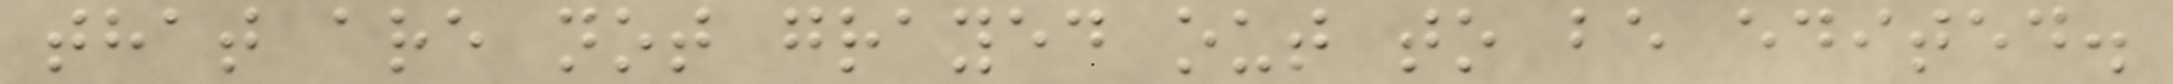that are not grayed out to be edited.
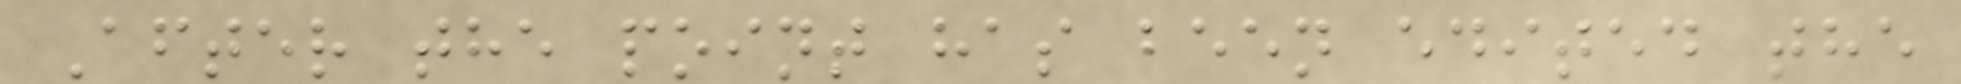After the point has been edited the
